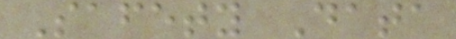Safety Data
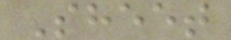Sheet
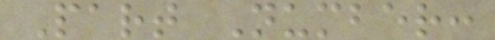Part Number:
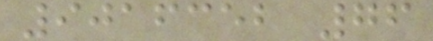9016352 76
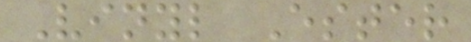Vinyl Ester
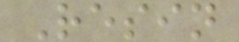Resin
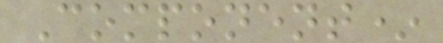Component*
